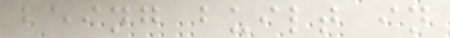being built in
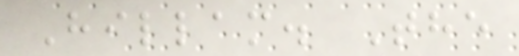Hillam. The
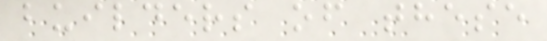builders of these
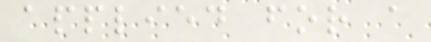applied for a
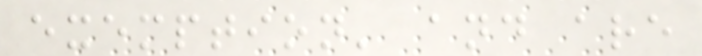exemption' and are
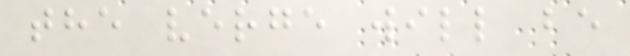the verge will be
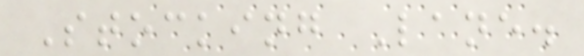Stocking Lane.
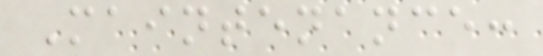Maintenance:
